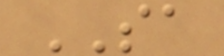SA
